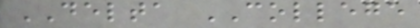DELTA COLLEGE
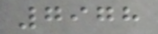7978
